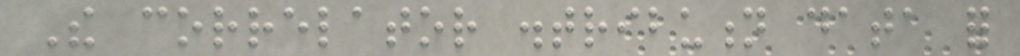The correlator distribution data for
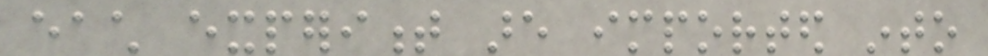each experiment are imported into
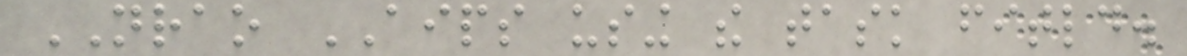NRAO AIPS using the task fitld.
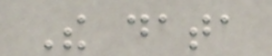The data
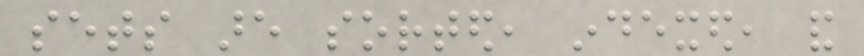sets are sorted, indexed, and
